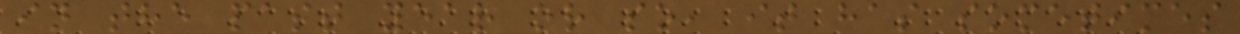in the past year or so, it has sometimes
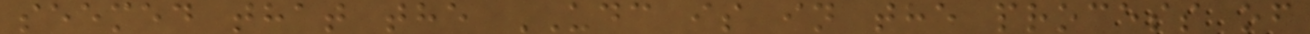seemed that the UDC is in the process of
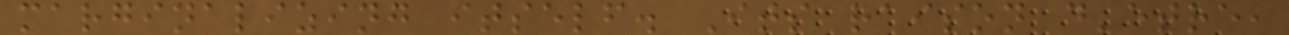marginalizing itself. Its raison d'etre,
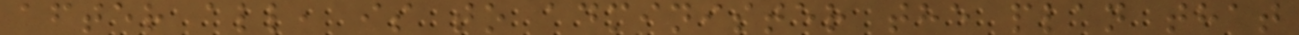after all, is to administer the plan that
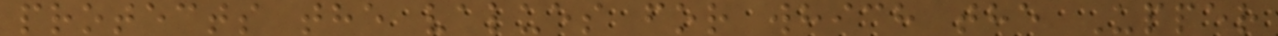protects the values for which the Upper
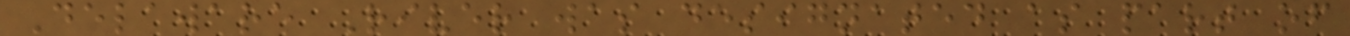Delaware River was designated as part of
